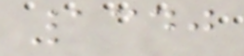1340
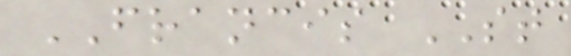FRANCIS ST
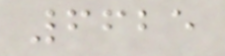6625
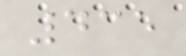435
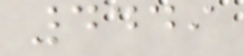4449
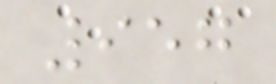957
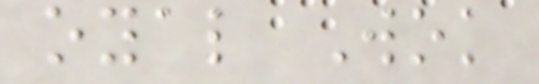oyal Wok
